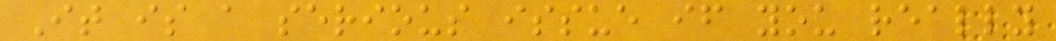It is a serious issue if you really
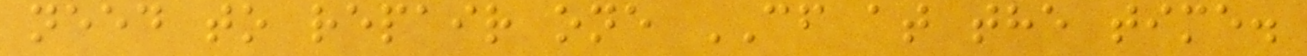need to repair one CF at the time.
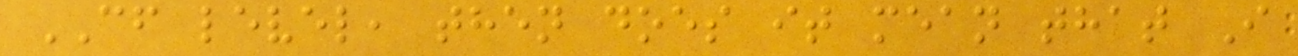CF level, then does it mean that I
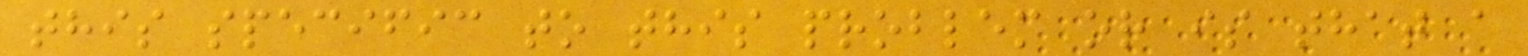this specific to this problem or is that a
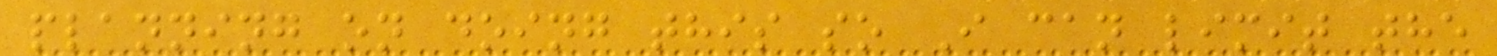planning on doing this so I can limit the
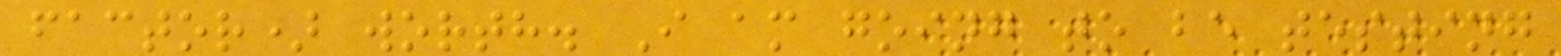factor) worth. I am going to be testing
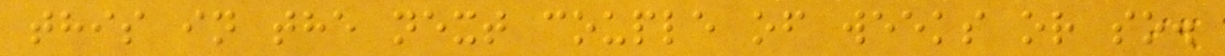this in the next couple of weeks or so.
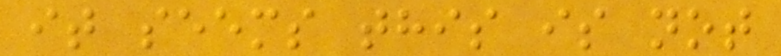it seems this is not
